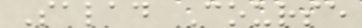Salad Course
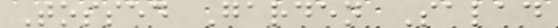Tossed Garden Salad
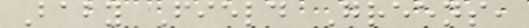Baby Field Greens,
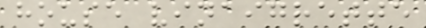house vinaigrette
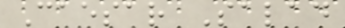Caesar Salad
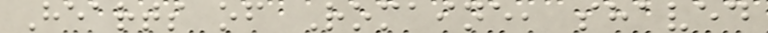Hearts of Romaine, shaved
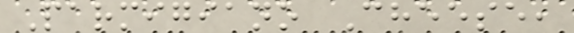Parmigiano Cheese,
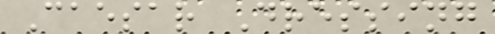Caesar Dressing
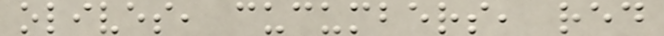olives, cucumbers, red
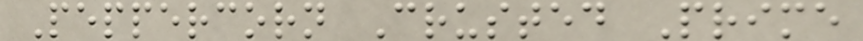Peppercorn Crusted Prime
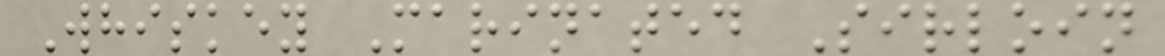Whiskey Marinated Sirloin
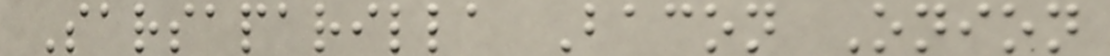Sarsaparilla Bacon Onion
